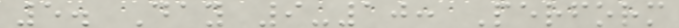5. Day 9-10: Perform
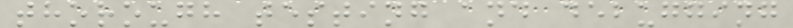thorough testing and debugging
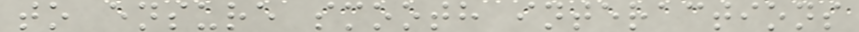to ensure smooth interactions
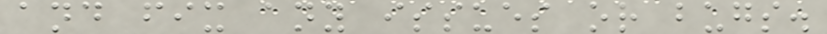and fix any issues or bugs.
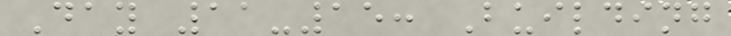Day 11-15: Building
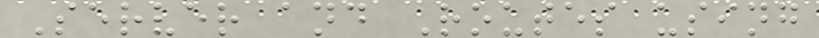Server and Routes using
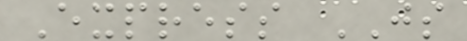Express JS
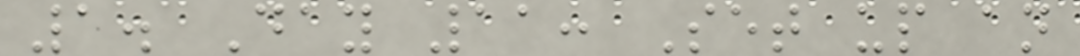1. Day 11: Set up an
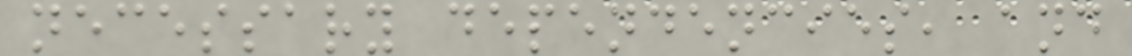necessary dependencies, and
